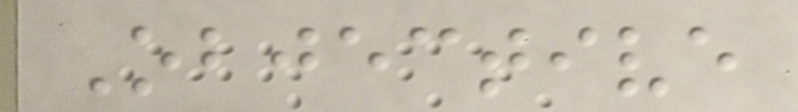Objective
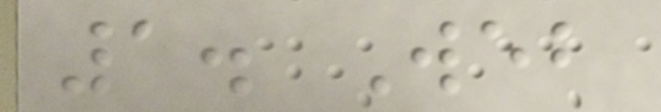1. Web
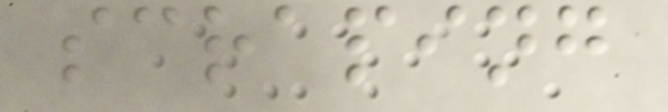scraping
